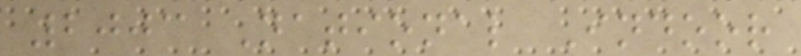2003 National Indoor
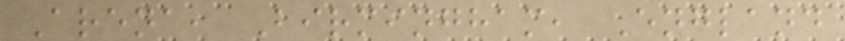Arena, Birmingham, England
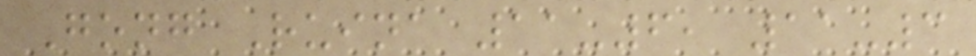Gong Ruina 11-6, 11-3
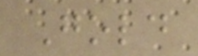Gold
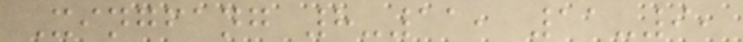Xingfang 8-11, 11-9,
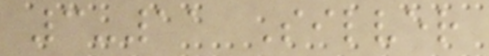3-11 Silver
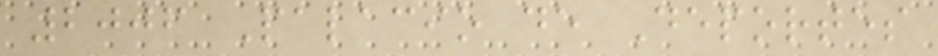2006 Palacio de Deportes
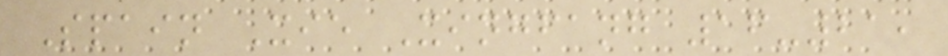Spain Xie Xingfang 16-21,
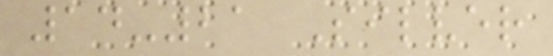14-21 Silver
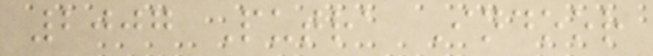2007 Putra Indoor
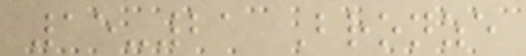15-21 Bronze
